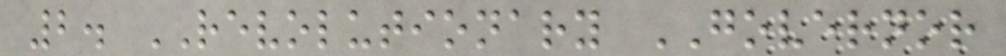2. REVOLUTIONARY GOVERNOR
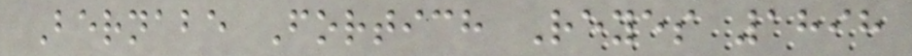Bernabe Fortich Reyes 1898
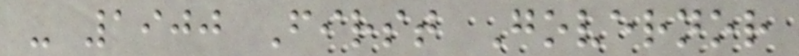- 1900 First Governor
